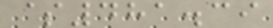$481.39
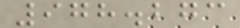978.273
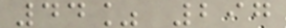44% 297
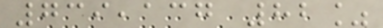739,137 82%
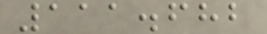111.682
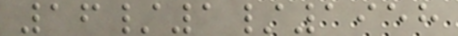16/1/1958
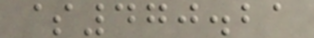$470.21
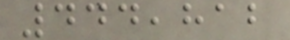444,812
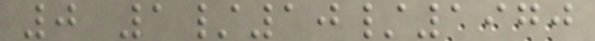0 1/10/1970
